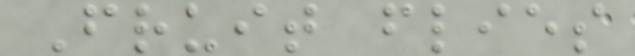Fruit flies
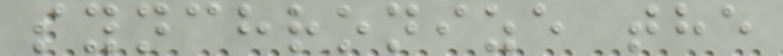synchronize the
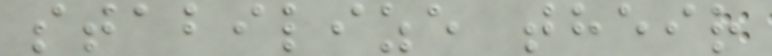stabilize their
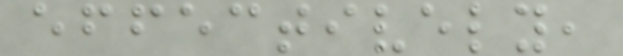effectively,
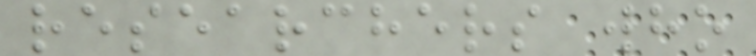researchers who
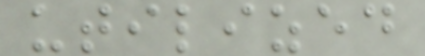utilized
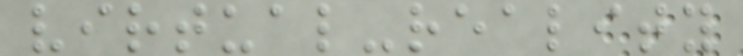virtual-reality
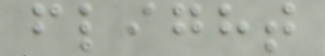flight
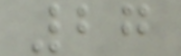27
